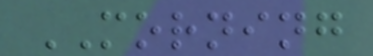MORNING
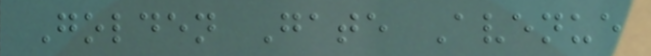Golden Gate Avenue
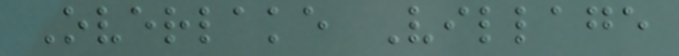Overlake Village
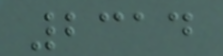2314
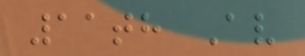11th Av
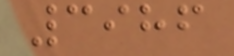3986
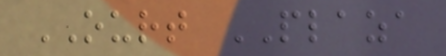OURT PLAZA
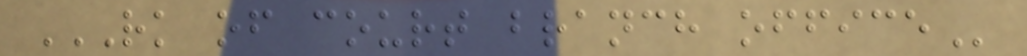RK OF COURT BRANCH OFFICE
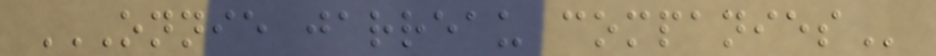ONNIE JARREAU COMPANIES
